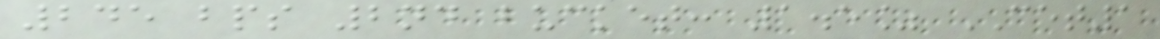245 bps 2nd bucket: 1.5% CET1
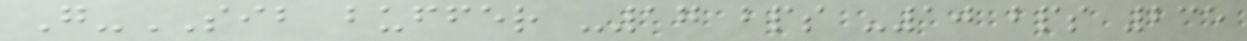G-SIB buffer -17 bps -10 bps 235
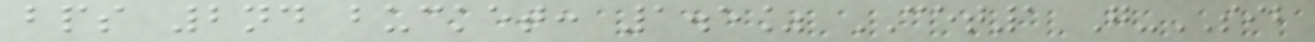bps 2nd bucket: 1.5% CET1 G-SIB
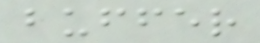buffer
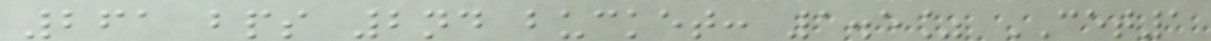261 bps 2nd bucket: 1.5% CET1
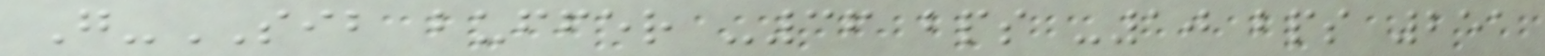G-SIB buffer -36 bps -10 bps 251
